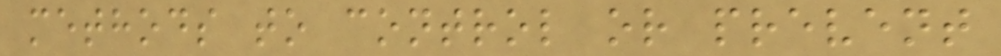methods to control or prevent
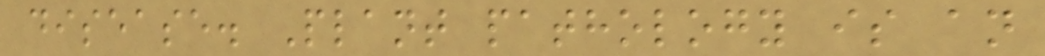disease. Plant pathology is an
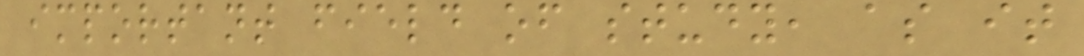important field of study, as it
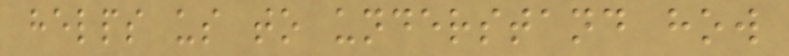helps us to understand how
